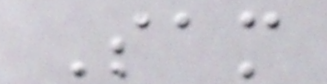Sam
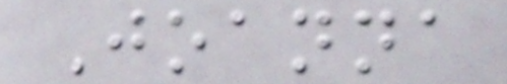Joanna
